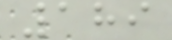189
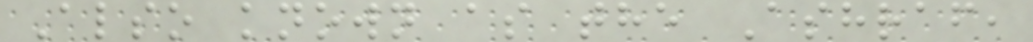Also known as the Ashraf,
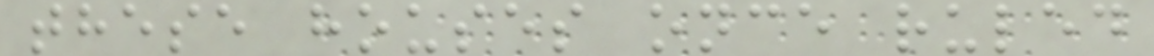these houses once ruled
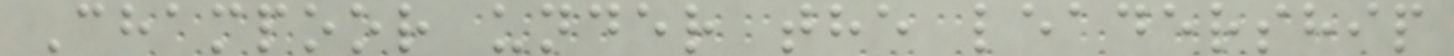Champoor under the leadership
